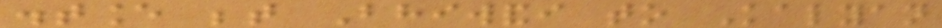distance between Bhiwandi to Kalyan
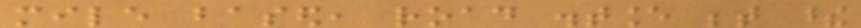mile based, road distance between these
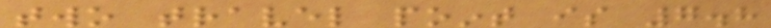two travel point is 7.8
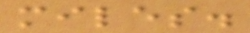miles.
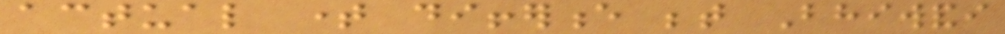actual time difference between Bhiwandi
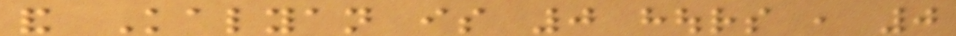and Kalyan is 0 hours , 0
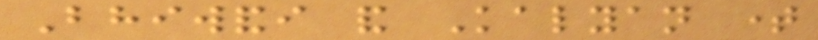Bhiwandi and Kalyan time
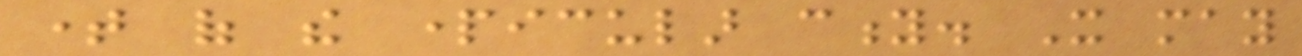time of the particular city. It may
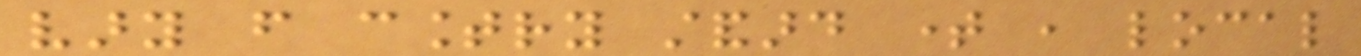vary from country standard time , local
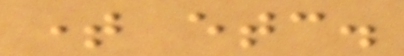time etc.
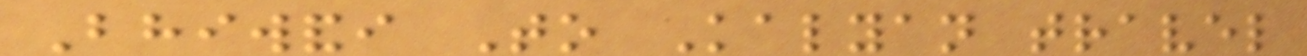Bhiwandi To Kalyan travel
